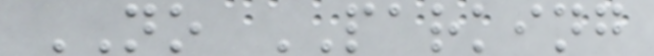NO PARKING
